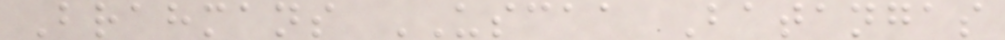Brahmans USCAA Batangas
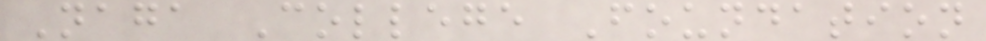Naga College Foundation
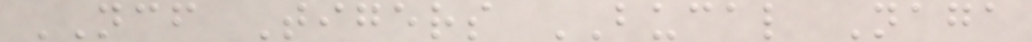NCF Tigers BUCAL Naga
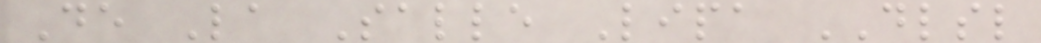De La Salle Lipa DLSL
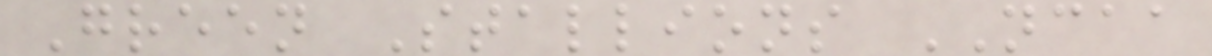Green Stallions NCAA
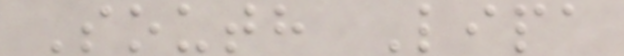South Lipa
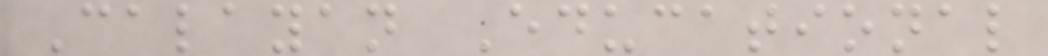Calayan Educational
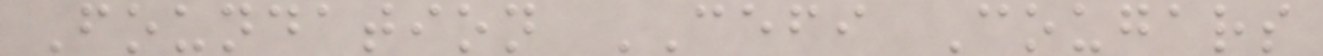Foundation CEFI Cougars
